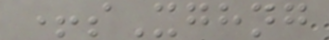+sXghng
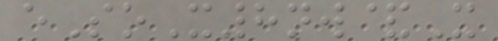eSoX8nw&X
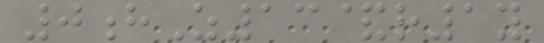0hZ13&r1y
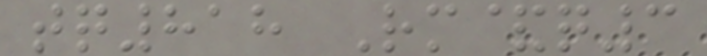tq818 Rm&q3
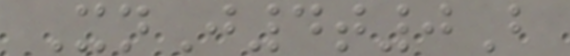XnJ4t0B
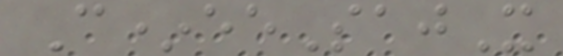C*eeSajX
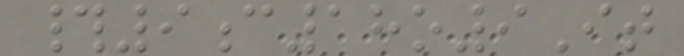#9c18o9It
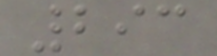293
